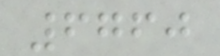6760
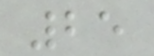25
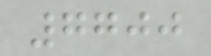7700
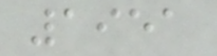1951
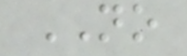NO
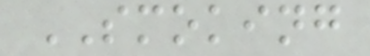SMOKING
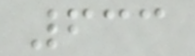633
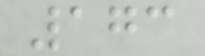173
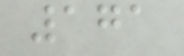171
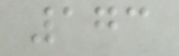173
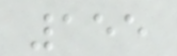155
